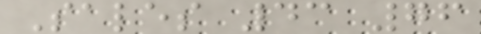Sales 43 76
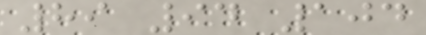89 94 104
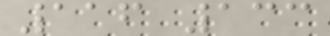116 133
